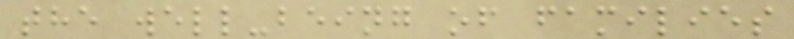the well-being of families
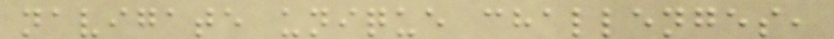navigate unique challenges,
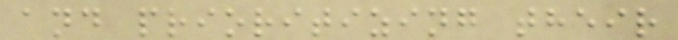and prioritizing their
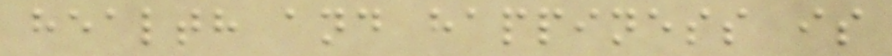health and happiness is
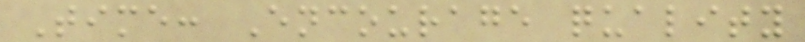Time: Encourage quality
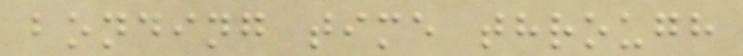bonding time through
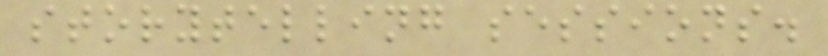storytelling sessions.
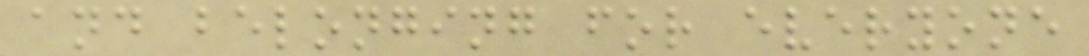and belonging for everyone
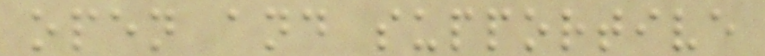open and supportive
